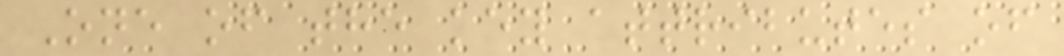One of the key attributes of
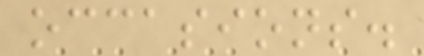occasions.
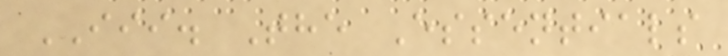III. The Essentials
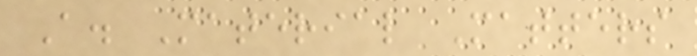A. Material Matters
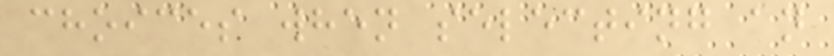choices when selecting an
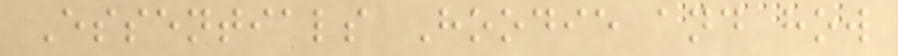Essentials Hoodie and how
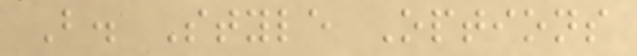B. Style Options
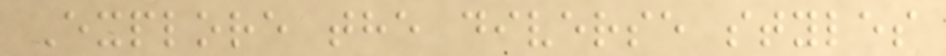Explore the diverse styles
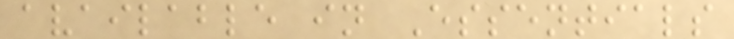available in Essentials
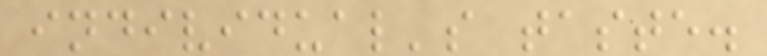individual's taste.
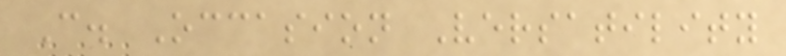C. Occasion Versatility
